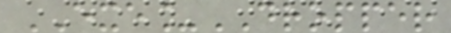EXE_DROPPER
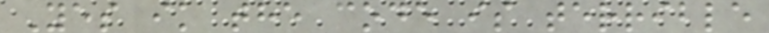Yes ik the code is terrible
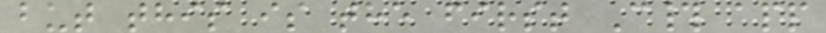but this is the first C# app
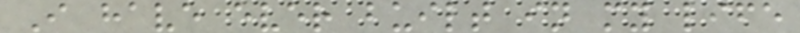I have ever built in my life
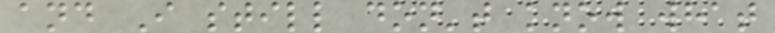and I still don't know what
